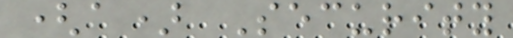(a) Security
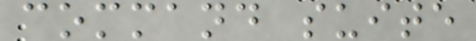command suite
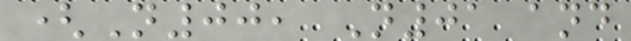(N00, N01 and
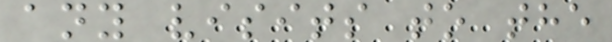any visits to the
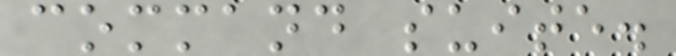command suite.
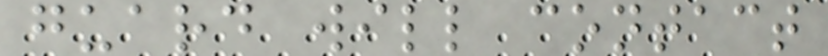guard will contact
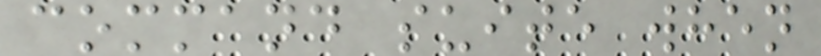command suite when
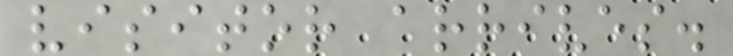visitor arrives.
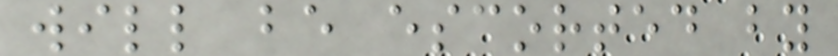will be escorted by
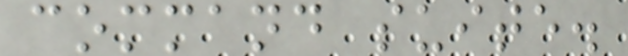command suite.
